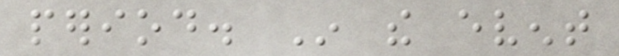period. In the event
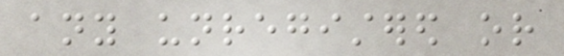any unregistered or
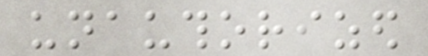unauthorized
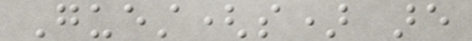Guest(s) are
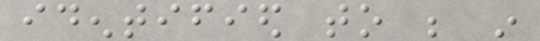identified to be in
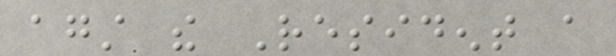against the Resident a
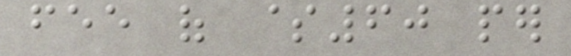fee of $60 per
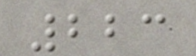223
